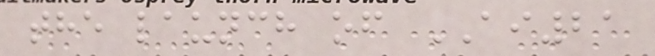the launch of AI21
